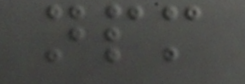npm
